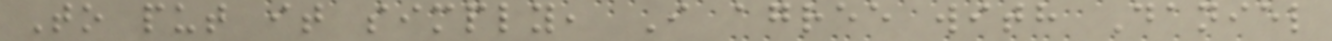To put it simply, I agree with Daniel
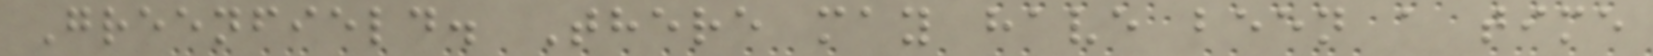Greenfield. There may have been a time
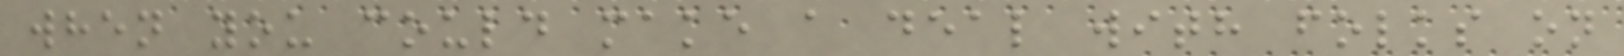when you could make a deal with folks on
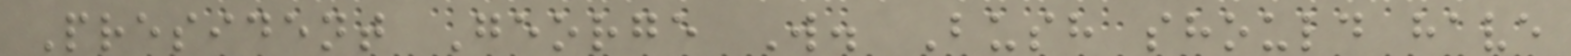President George W. Bush should have
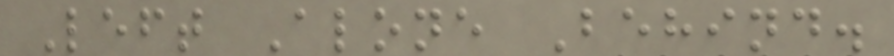Left Alone Behind.
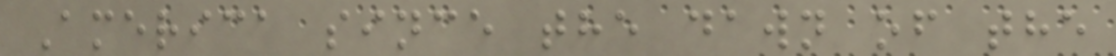America since the dawn of the
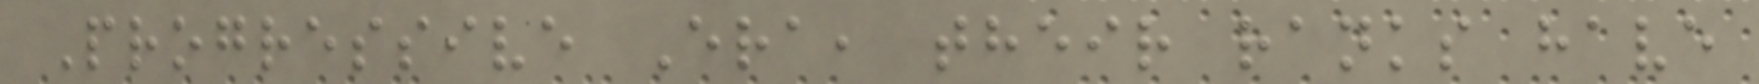Progressive Era, their ranks have
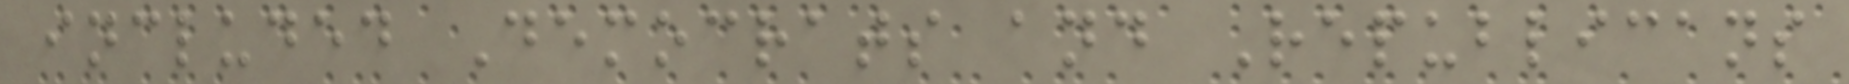included Democrats and Republicans
